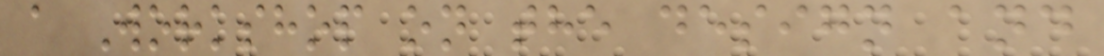a Workshop on the design and
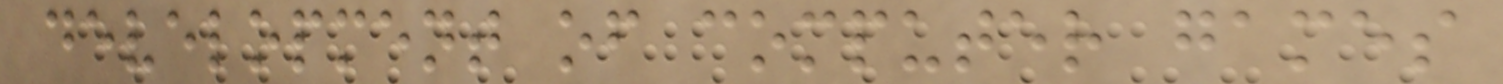development of computer games
